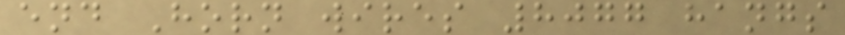end Horn wires 8077 hangs
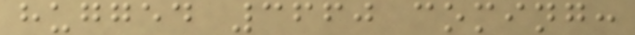hugged 3660 coming:
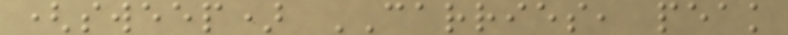(sweep) CARRIES, peak
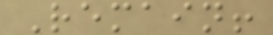Remain!
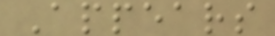Appears
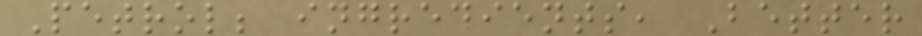Petrol; ingredients, Better
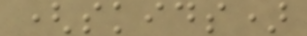(skids)
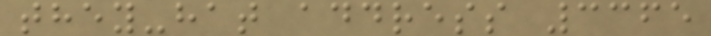they-hat address 3365
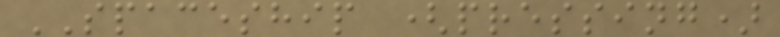SPACESHIP (pressing)
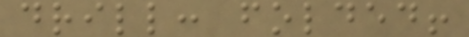drill: folded!
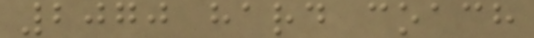2070 hard coach
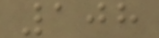108
